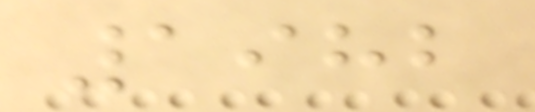1982
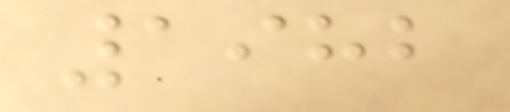1982
